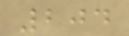204
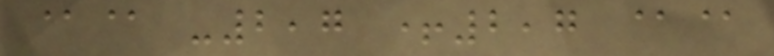@@ -2,7 +2,7 @@
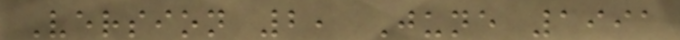Version 2, June 1991
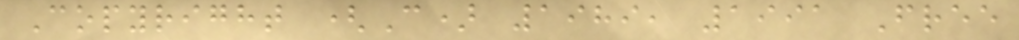Copyright (C) 1989, 1991 Free
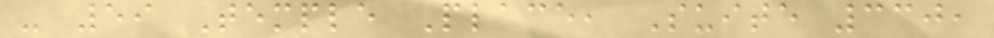- 59 Temple Place, Suite 330,
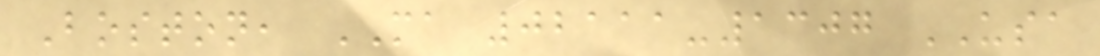Boston, MA 02111-1307 USA
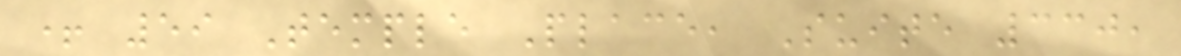+ 59 Temple Place, Suite 330,
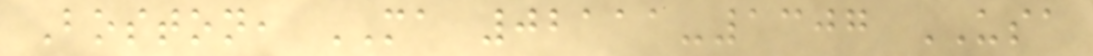Boston, MA 02111-1307 USA
